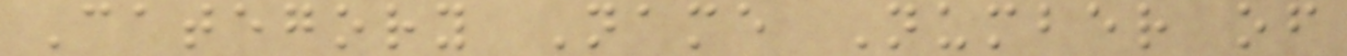Category Name Number of
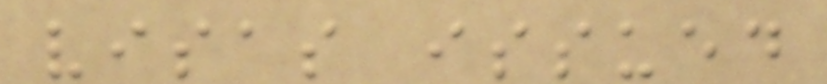visas issued
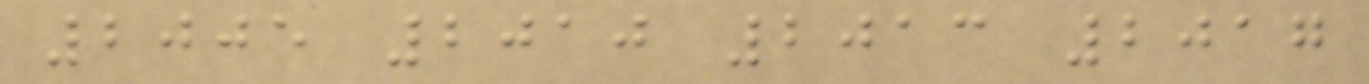2005 2010 2013 2017
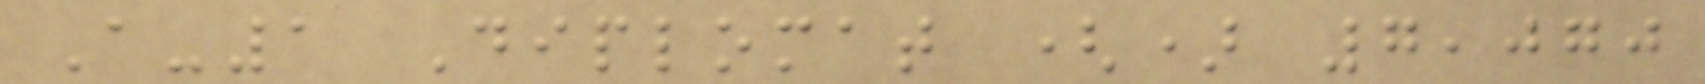A-1 Diplomat () 7,070
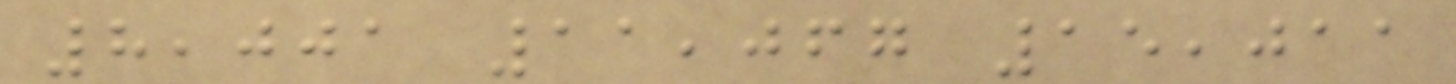8,001 11,067 15,011
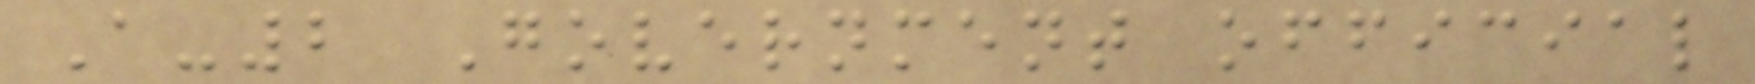A-2 Government official
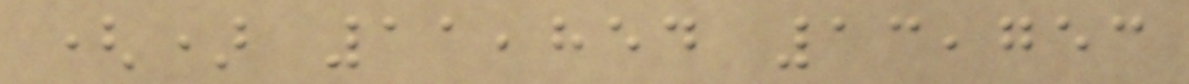() 11,854 13,753
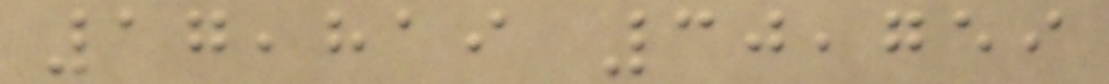17,819 30,759
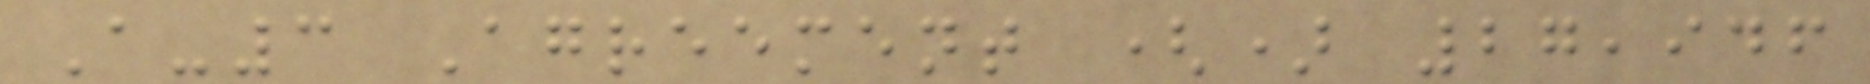A-3 Agreement () 27,946
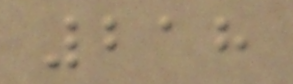218
